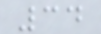34
